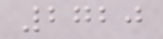2720
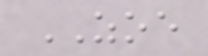ZOE
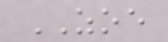ZOE
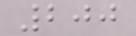200
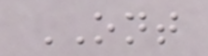ONT
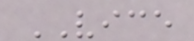VICE
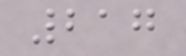217
